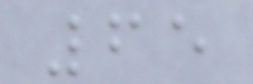65
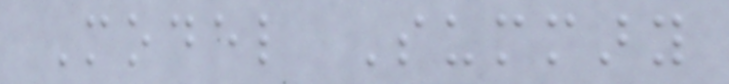Model Summary
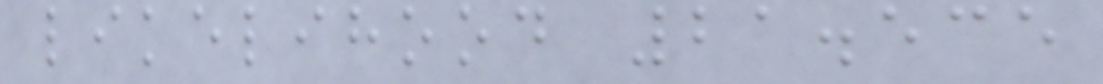likelihood 21.535
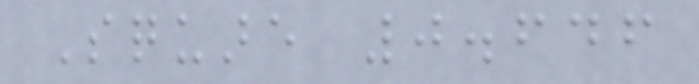Square 0.646
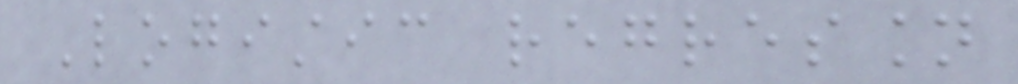Logistic regression
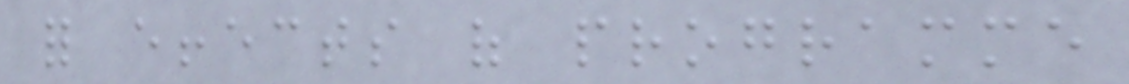for effects of programme
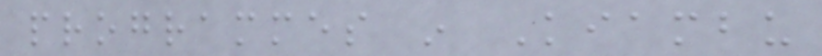programmes in Kiambu
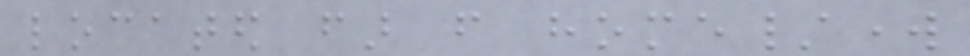located far from home/work
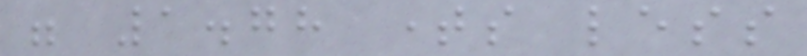were 1.78 times less
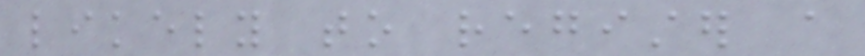likely to register a
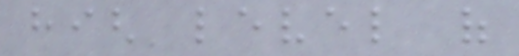high level of
